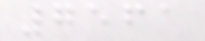7561
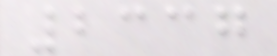2337
